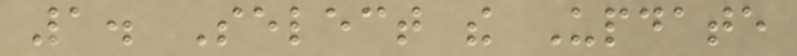1. Select the Update
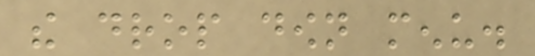the drop down menu.
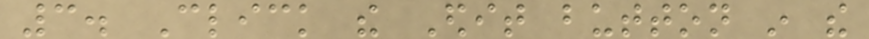3. Click the Edit button in the
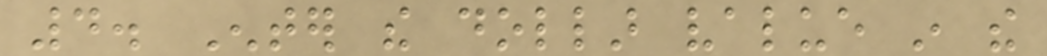4. Enter the dollar value in the
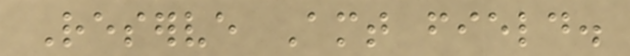Reserve Amt field.
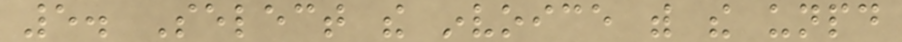5. Select the invoice with the unpaid
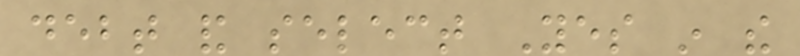debt and select Yes in the
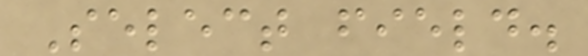Select field.
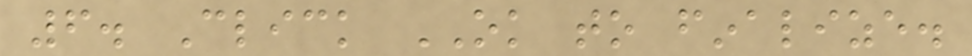6. Click OK to finalize.
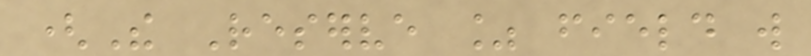(The Reserve % field will
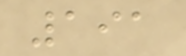191
